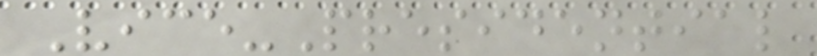Vice-Presidential
